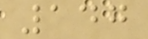147
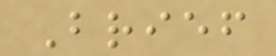Brief
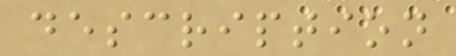description
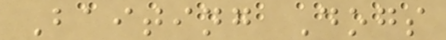Baiting Dogs
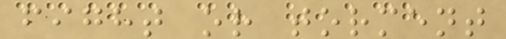fight or torment
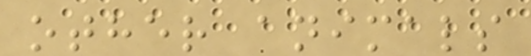other animals
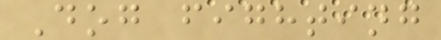Dog fighting
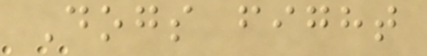Dogs fight
